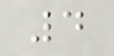4
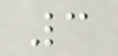3
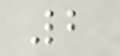2
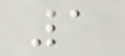1
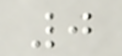0
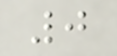0
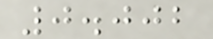0.002
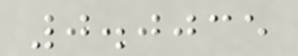0.0035
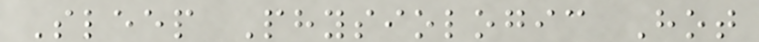Sleep Physiologic Hot
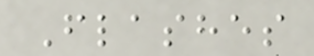Flashes
